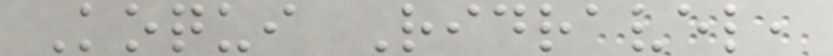Koqui Ridravel,
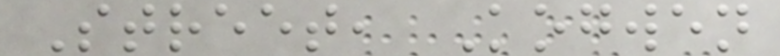Street, Kogwen
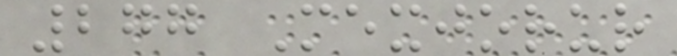277 Mexjorur
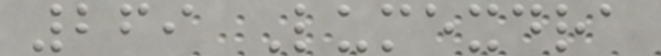269 Lumexdra
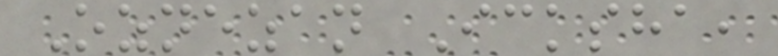Oznezan Icksha,
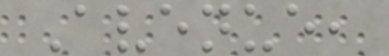Avenue,
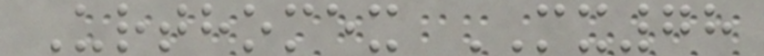Urthomex MX78
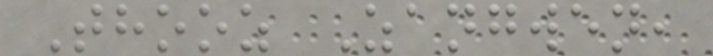Thooz Zangwen,
